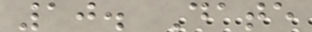10. Date
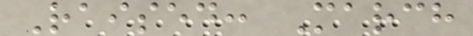Raised: March
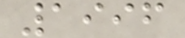1996
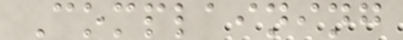Complaining
